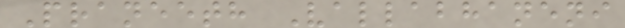Praneeth Vallabhaneni
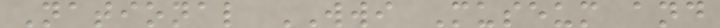National WWI Museum and
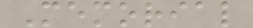Memorial
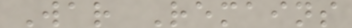War Remains
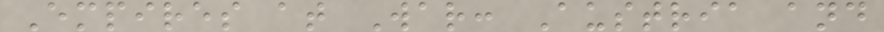Empires at War: Austria and
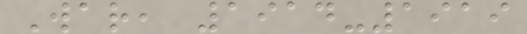War, 1914-1919
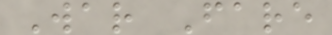War Fare
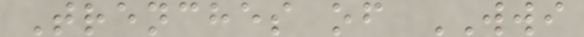Trenches of WWI
